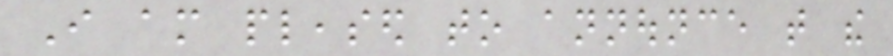I am pleased to announce that the
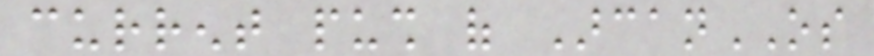current push of ArcanOS
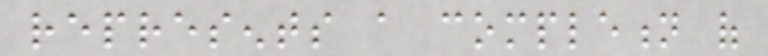represents a completion of
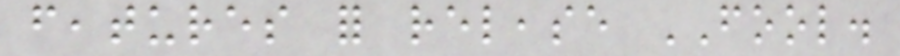features for release FOOL.
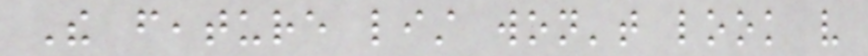The feature list won't look very
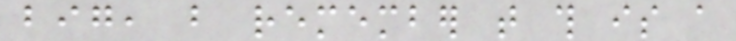big, but remember that this is a
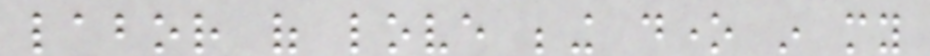labor of love being done in my
